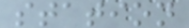station
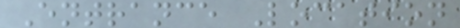Entrance Location
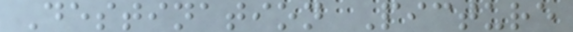Destination Picture
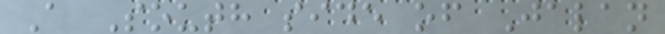A South side of Jalan
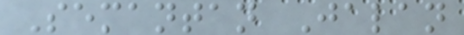Semantan Jalan
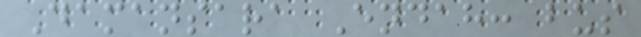Damansara Endah: bus
